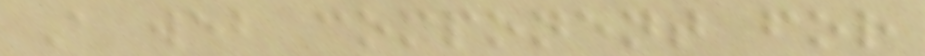A web component for
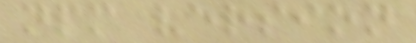npm version
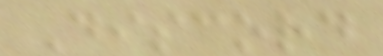Discord
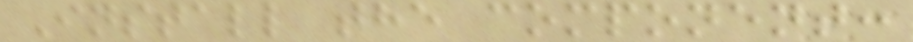Install the component:
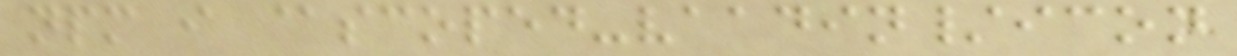npm i @scoped-vaadin/icon
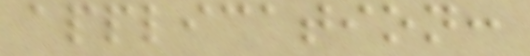application:
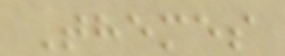Themes
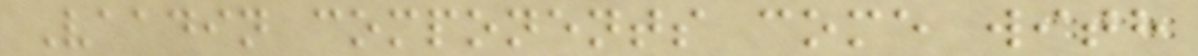Vaadin components come with
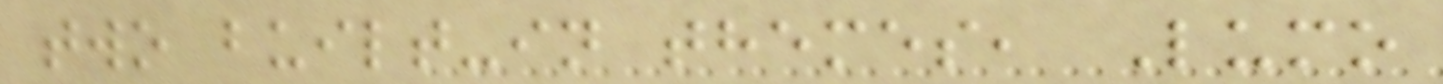two built-in themes, Lumo
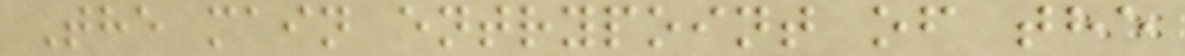The main entrypoint of the
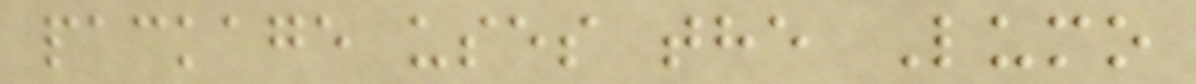package uses the Lumo
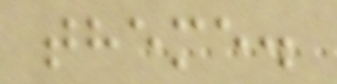theme.
